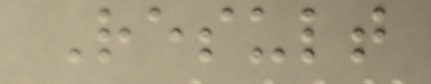Result
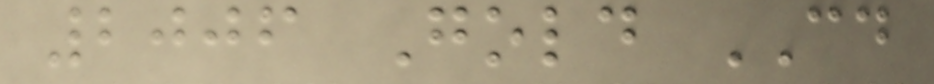2006 Gold CD
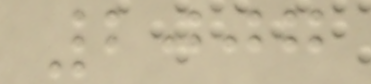2007
